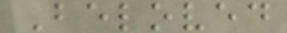Beloved
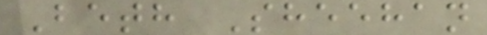Beth Sheehan
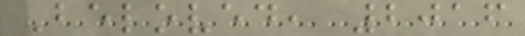Beloved, 2016
